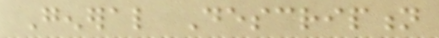General Description
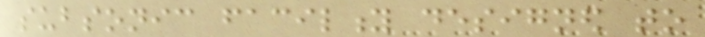subsonic facility designed to
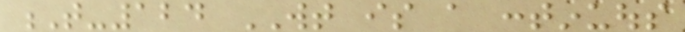T-124 WT is a continuous
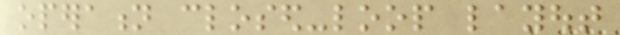operation closed-loop layout
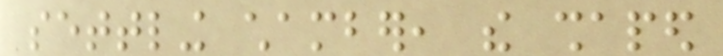settling chamber, the shaped
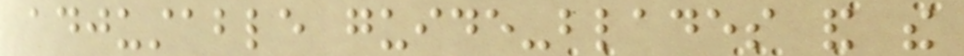adjustable guide-blades and the
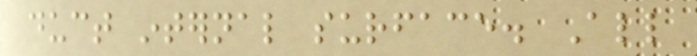duct internal surface. All
